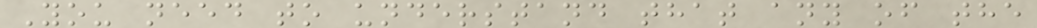You need to understand that any of the
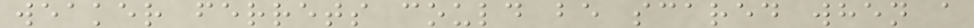weaker ferrets could be scared when a
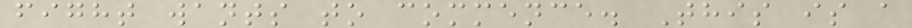fight wants to commence. This is a
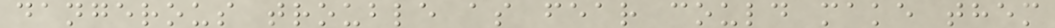dangerous trouble as fear could make them
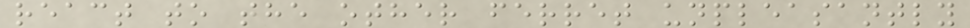react to the other ferret unpleasantly
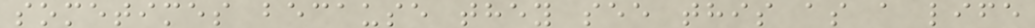sometimes because they see this as a life
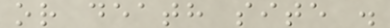or death site .
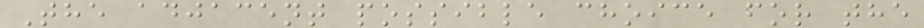The adjacent possible choice for the
